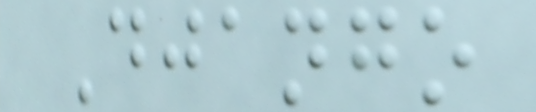Django
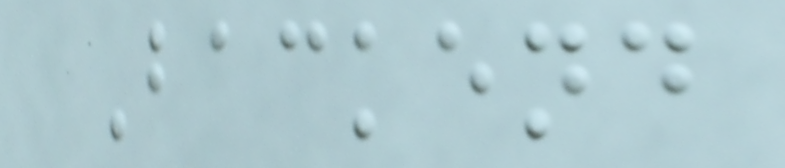Backend
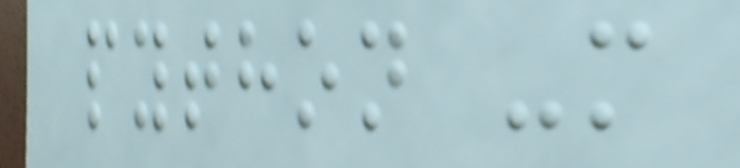python -m
